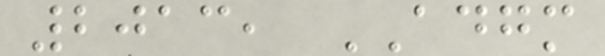2013, ADGM
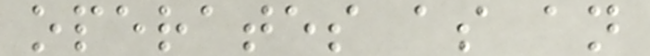operates as an
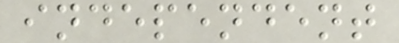independent
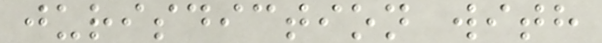jurisdiction with
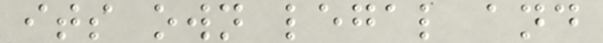its own legal and
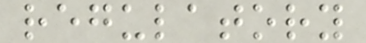regulatory
